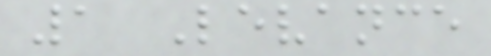1 Levance
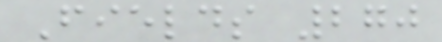Fields 270
